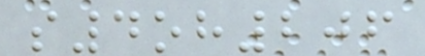s4oh206
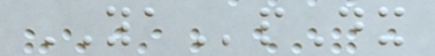YApDx
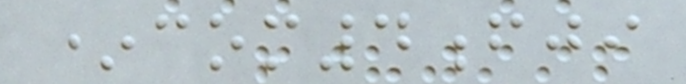*com4fji
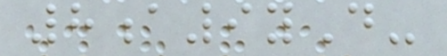8a9yD-
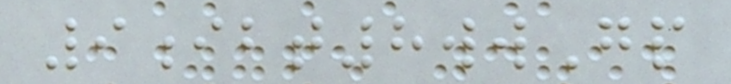9ibt8wwGp
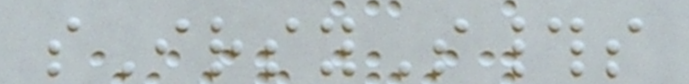sIrsyS#s
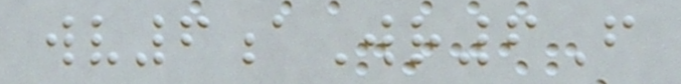wv6aWr6F
